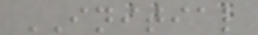INITIAL
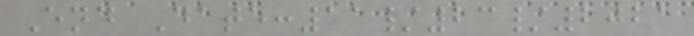End Date:11/23/2021
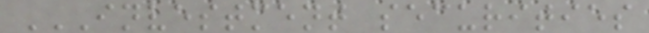INVESTMENT SECURITIES
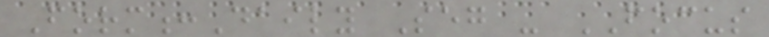Form:Daily Seg - FOCUS
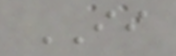II
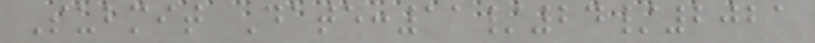Submit Date:11/24/2021
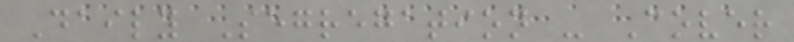Daily Segregation - Cover
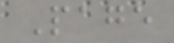Page
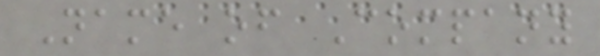Name of Company
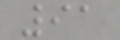91
